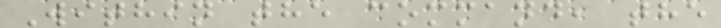Within the command, the
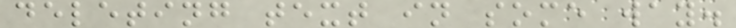deleting text in some way.
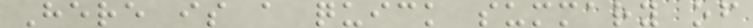Here is a quick summary of
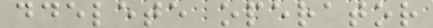ddelete operator
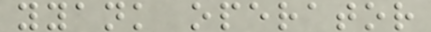yyank operator
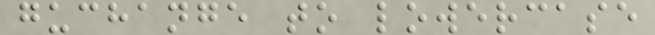guchange to lowercase
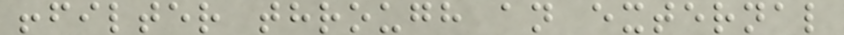!filter through an external
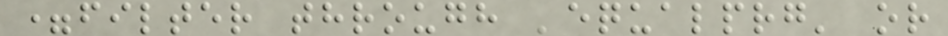=filter through 'equalprg' or
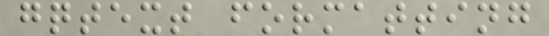gqtext formatting
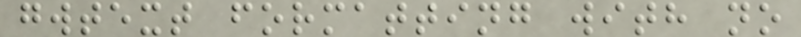gwtext formatting with no
